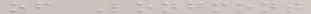of Longmont
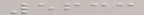5633
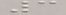3
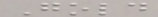Gold
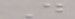D
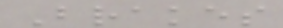Brakes
